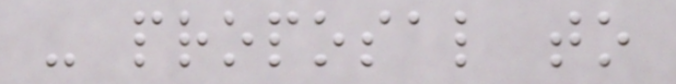- proposal to
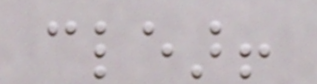clear!
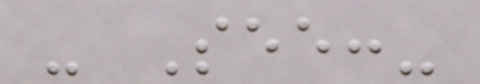- See:-
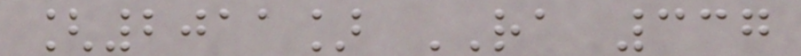[2011] RA 337
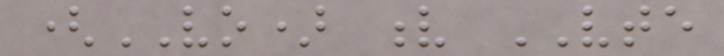(VO) v VTE
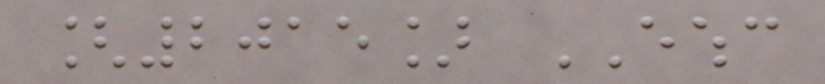[2015] EWHC
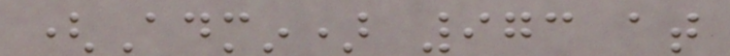(Admin) 973 at
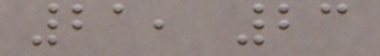21, 23
